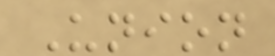Union
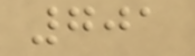701
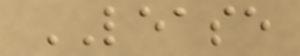LEASE
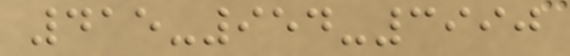415-954-3990
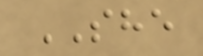SHE
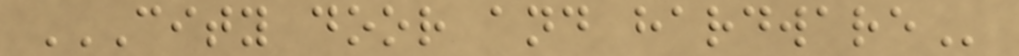CITY DOOR AND HARDWARE
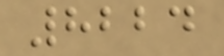8224
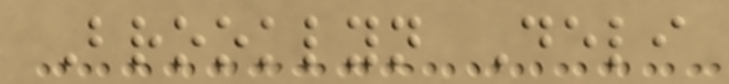Brooklyn Deli
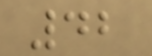42
